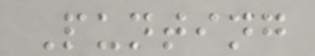Punting
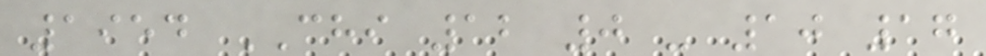1954 CHI 12 0 - 10 17
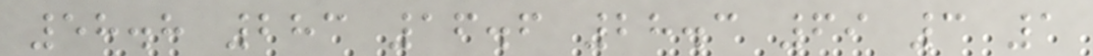58.8 283 16.6 28.3 69 3 1
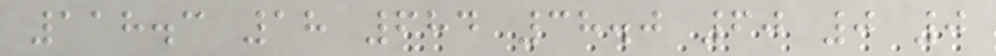118.3 18 684 38.0 60 0 0
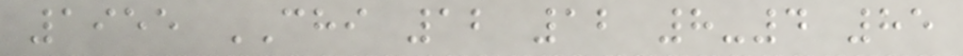1955 CHI 12 12 8-4 85
